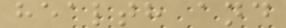health and
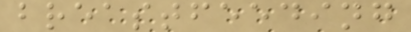breastfeeding
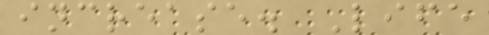increase. Life
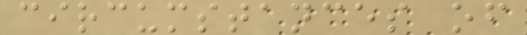circumstances of
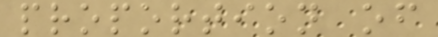proportion of
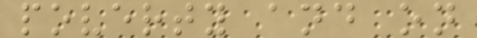poverty and on
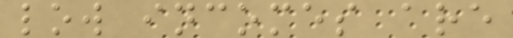low incomes are
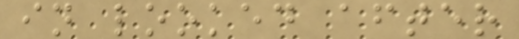in looked after
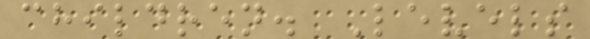children. Levels
